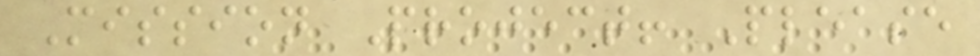Mission Project! Please
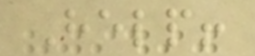Help!
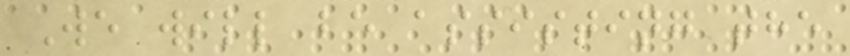We will be assisting the
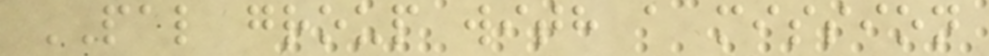PAL group with a mission
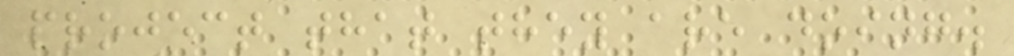project that they are doing.
